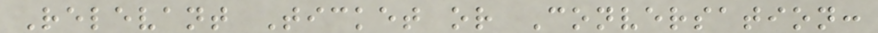Relevant Ticket or Conversation:
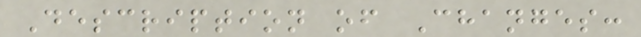Description of Changes:
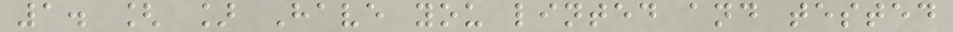1. [ ] Have you linted and tested
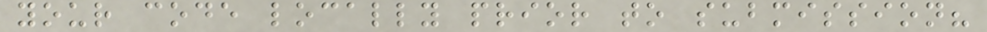your code locally prior to submission?
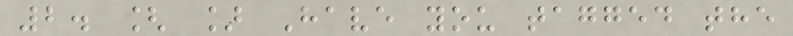2. [ ] Have you tagged the
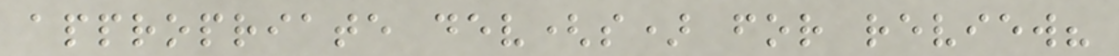appropriate dev(s) for review?
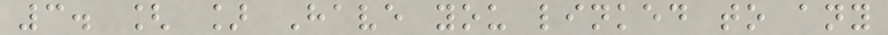3. [ ] Have you linked to any
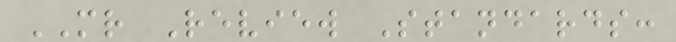MR Review Standards:
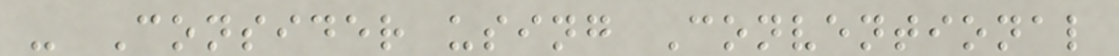- Consider using Conventional
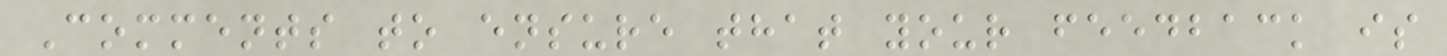Comments to ensure that your feedback is
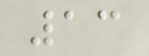13
